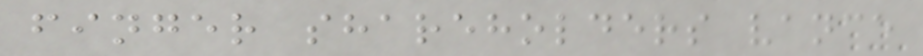finger shareholders vance
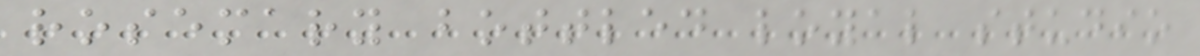rosemary bottled loyal studio
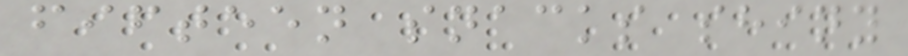fifteen snacks shiny
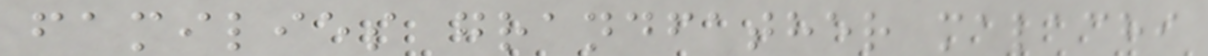families grandfather malachi
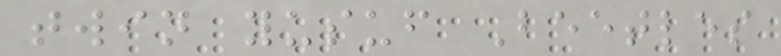twin yusuf Beetles
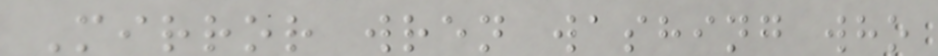Mirror wren washing who
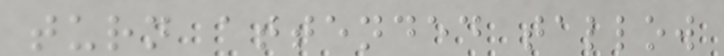turn attended tallow
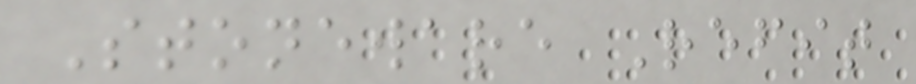Stoneware Refit
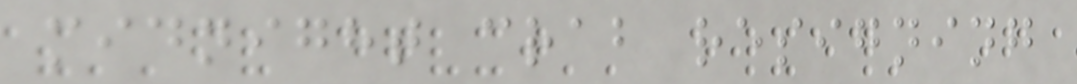midnight crab resigning
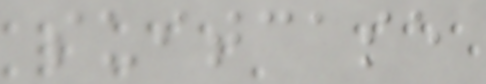suitcase
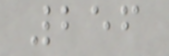256
